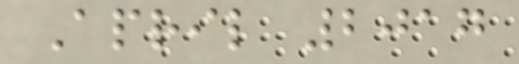April 2017
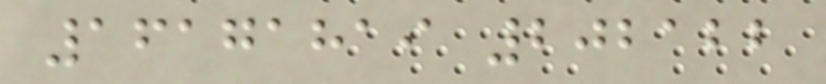16171819 202122
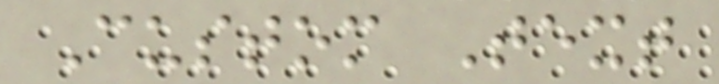Custom Text
